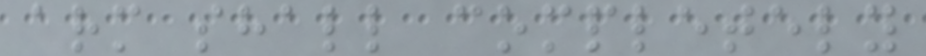arm shall completely
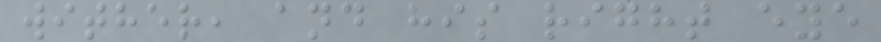wither, and his right eye
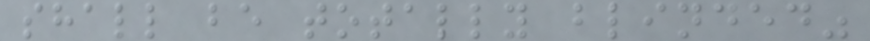shall be totally blinded"
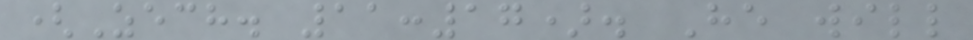(Zech. 11:17). He will
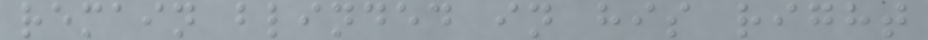remain blinded in his right
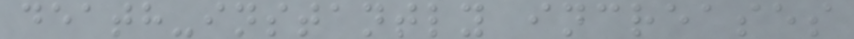death-instantly increases
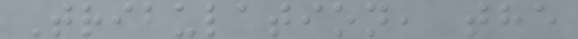Tribulation, the
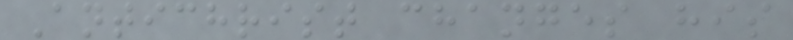Antichrist changes his
